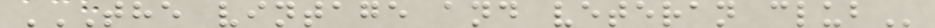THE VINTAGE AND VETERAN CLUB
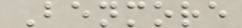Benmore
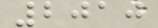2010
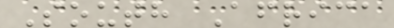South Africa
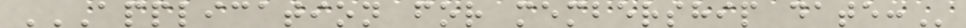APPLICATION FOR MEMBERSHIP DATE:
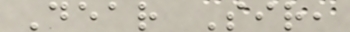Dear Sir,
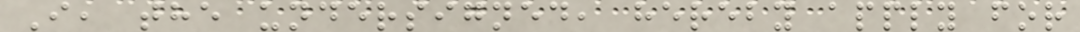I, the undersigned, hereby apply for
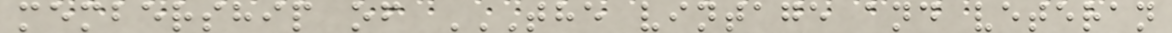membership of THE VINTAGE AND VETERAN
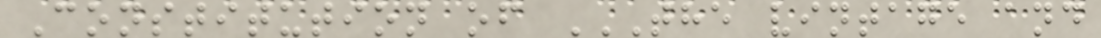Constitution of THE VINTAGE AND
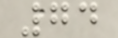74
